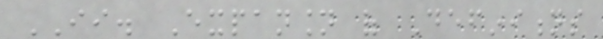II. Expansion of Definitions
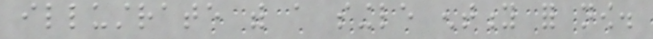illustrate with a single entity for now.
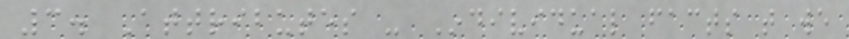3. Attributes - Individual facts that we
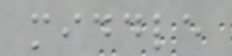middle
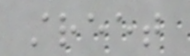street
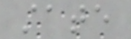state
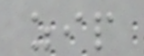zip
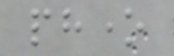phone
